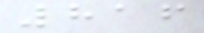816
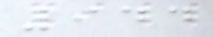944
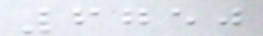6750
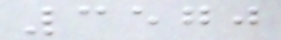3570
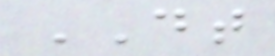DT
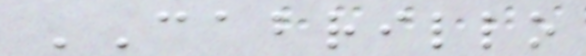CABRILLO
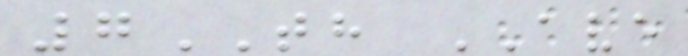7TH AVE
